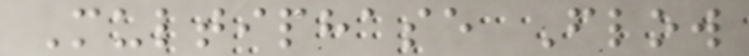Multiphase Flow
